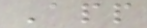App
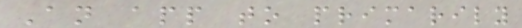An app to primarily
